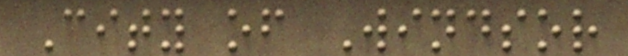City of Windsor
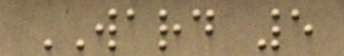WARD 5
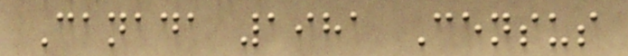Canada 1981 Census
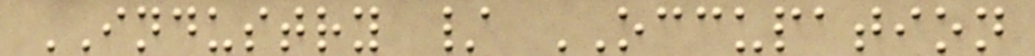INDUSTRY / OCCUPATION
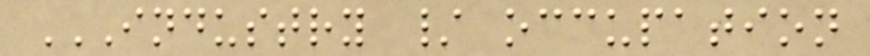INDUSTRY / OCCUPATION
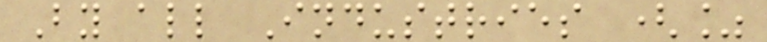By all Industries (%
